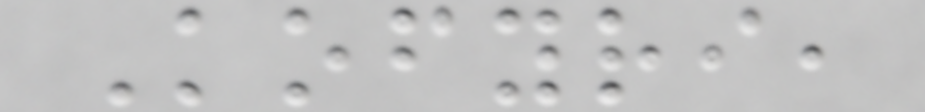Kofyri,
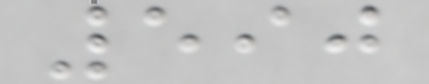590
